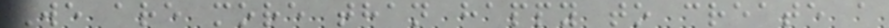We are more than happy to create a
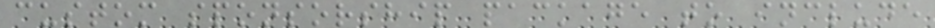custom sponsorship package to include
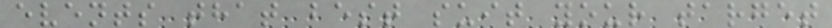events that best suit your target
